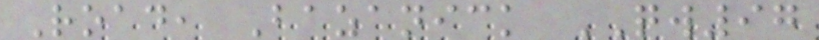Road, Bazanick QW97
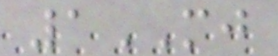1MJ
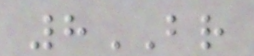8BR
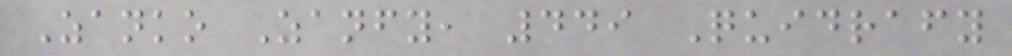Zanko Zanfy, 449 Quidrafy
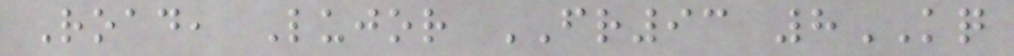Road, Lujor FR93 8KQ
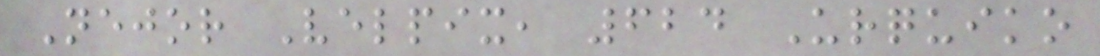Nejor Velpix, 624 Urquiko
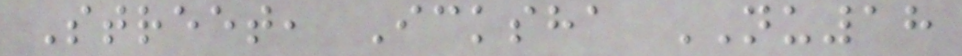Street, Icksha NU18
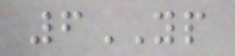6YP
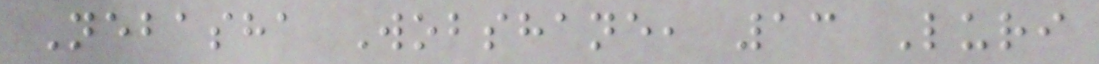Nebasha Wobshane, 13 Luri
